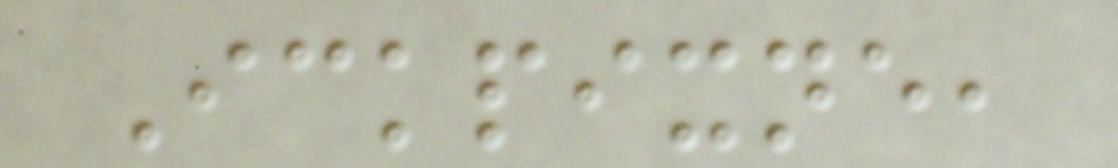Ickpixne,
